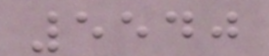5540
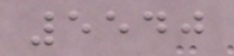5540
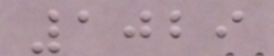1029
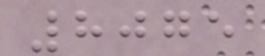8075
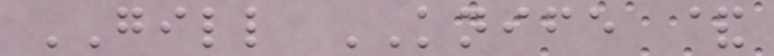GILL KNIFE &
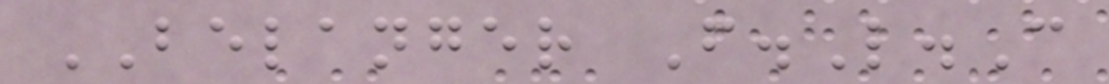BELANGER F.L.C
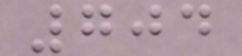704
